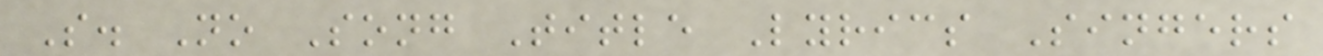S. No Song Title Lyrics Singers
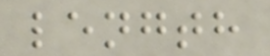length
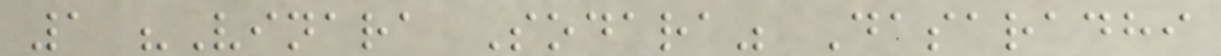1 "Vinara Sodara" Dasaradhi
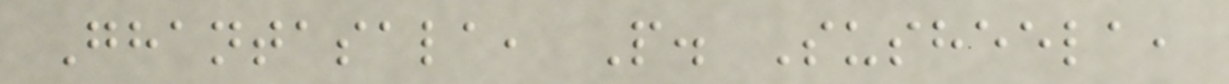Ghantasala, P. Susheela,
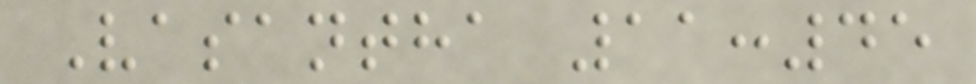Vasantha 11:45
